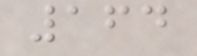164
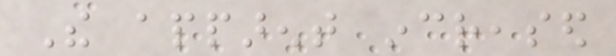The apparent increased
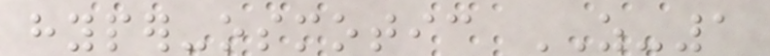hyper-osmotic AS-1
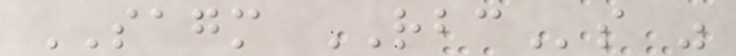SAGM RBCs was
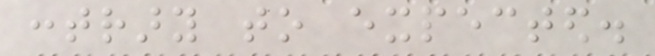contrary to expected.
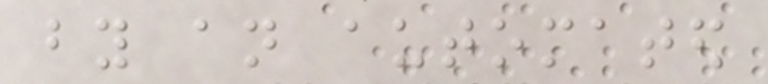by an automated
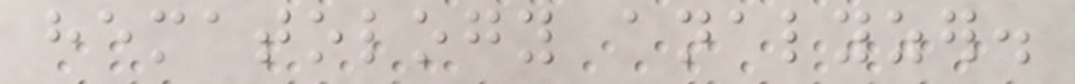hematology analyzer.
